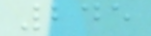245
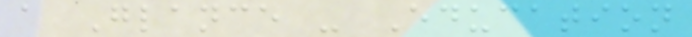a Glance - Education
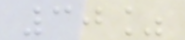30%
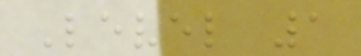Level 1
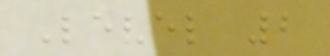Level 2
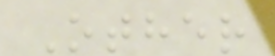Other
